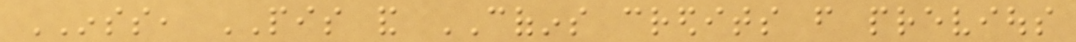INSS, PIS and COFINS credits from previous
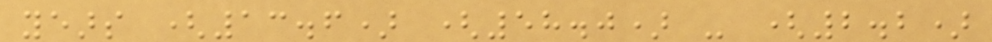years (13.6) (58.0) - (2.2)
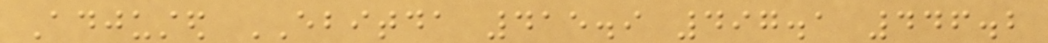Adjusted EBITDA 415.9 497.1 446.2
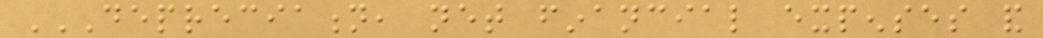DEPRECIATION, NET FINANCIAL EXPENSES AND
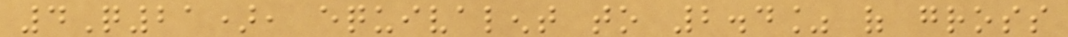4Q21), equivalent to 2.4% of gross
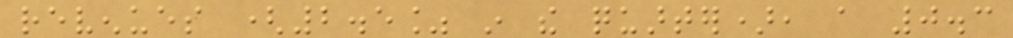revenues (2.5% in the quarter), a 0.3
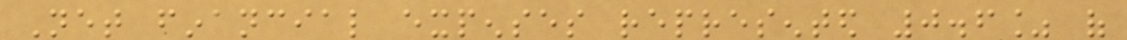Net financial expenses represented 0.6% of
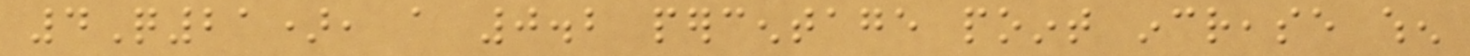4Q21), a 0.2 percentage point increase when
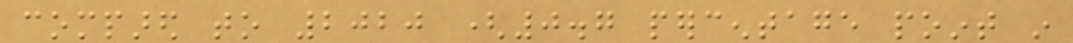compared to 2020 (0.7 percentage point in
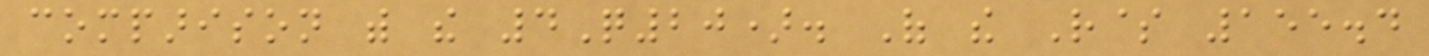comparison with the 4Q20). Of the R$ 155.4
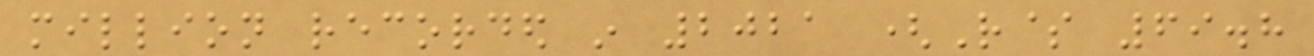million recorded in 2021 (R$ 69.8
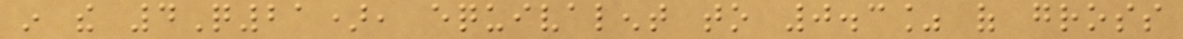in the 4Q21), equivalent to 0.3% of gross
